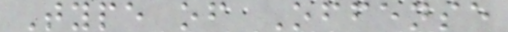Type of Offense
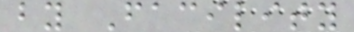by Facility
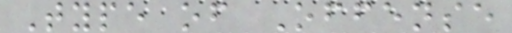Type of Offense
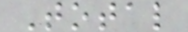Total
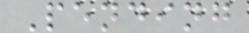Pending
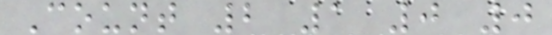Count 2 1 0 0
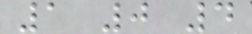1 0 4
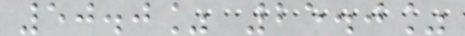50.0% 25.0%
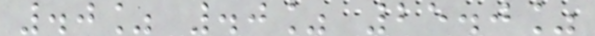.0% .0% 25.0%
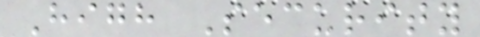High Security
